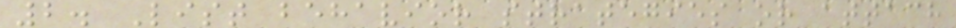2. List behavior strategies or attach
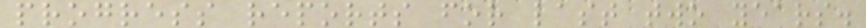progress reports for last two years.
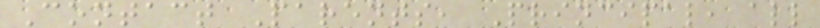Contact Parents, Principal, all
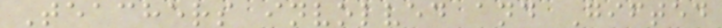Teachers involved and Gifted
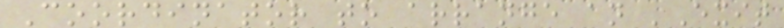Coordinator to arrange an 'Exit
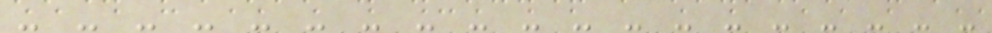- - - - - - - - - - - - - - - - - - -
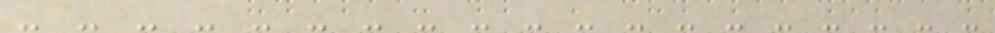- - - - - - - - - - - - - - - - - - -
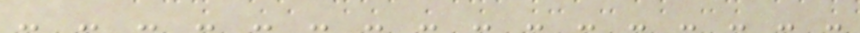- - - - - - - - - - - - - - - -
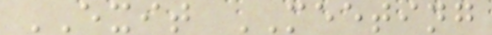EXIT MEETING
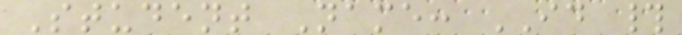Student Name: ID #
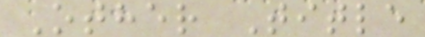Other Title
